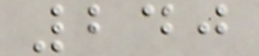240
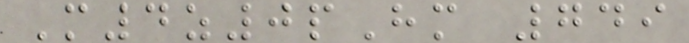M4z0pHm 749
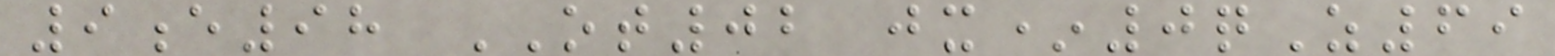9e98 OT02 jx*0qZ69
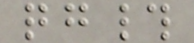qg#
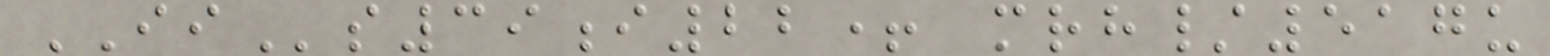IIs39i22+ mrh/517u
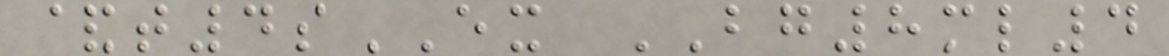&t4sEX BG8ml4
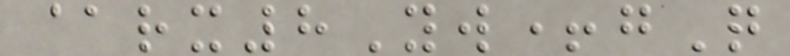@rx8Yw+gQ
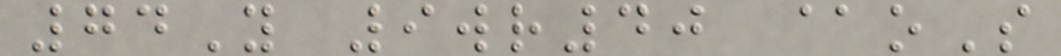74Y 9wr40 @oS
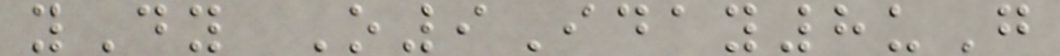yDy O9Iday8uG
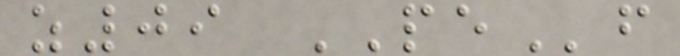z09 PEf
